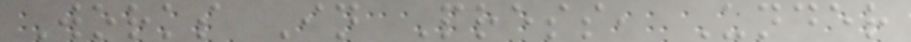Works In Press, Under
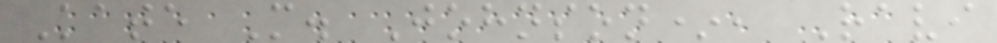Kate M. Johnson*, Ravi
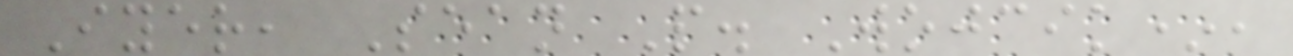Iyer, Sean P. Wojcik*,
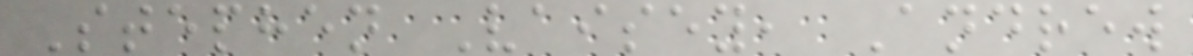Stephen Vaisey, Andrew
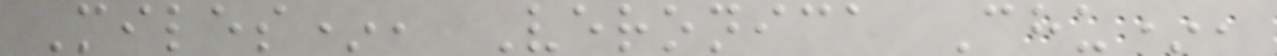Miles*, Veronica Chu*,
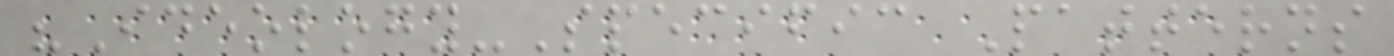"Ideology-Specific Patterns
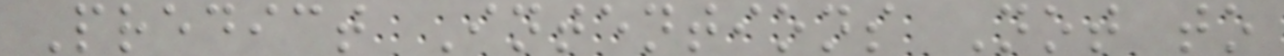Predict Intentions Not to
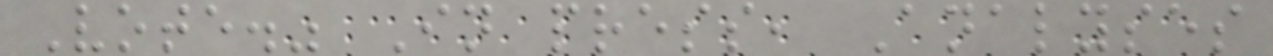Vote." In press, Analyses
